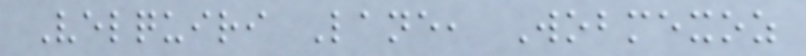Velquiri Lane, Wobmexoz
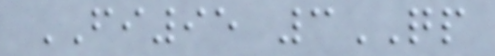FI95 3QP
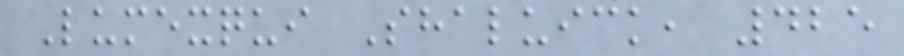Lumexqui Shaluick, 425
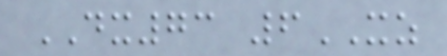DX73 6XZ
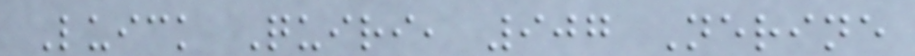Luick Quiri, 907 Nerine
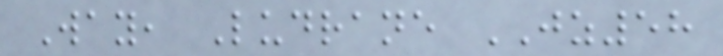Way, Ludrane JZ58
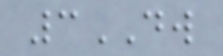3DW
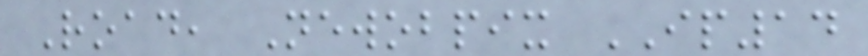Road, Newobpix IP14
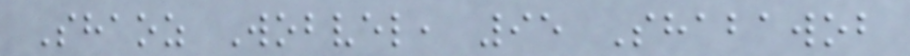Shaoz Wobvel, 95 Shabawob
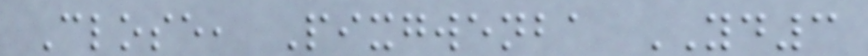Close, Pixgwenba YD3
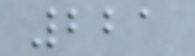221
